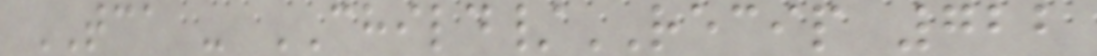TCA - CHILD/RECIP 722
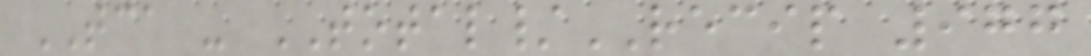TCA - TOTAL/RECIP 977
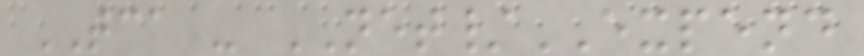TCA - NET/EXPEND
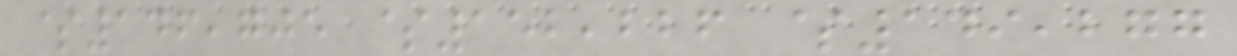$146,705 $152,226 $149,277
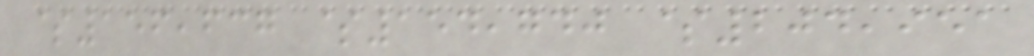$156,637 $154,740 $204,951
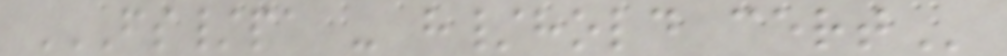FS/PA - H/HOLD CERT
